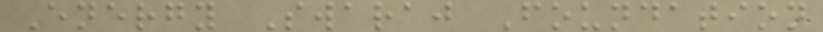Energy Swaraj Foundation
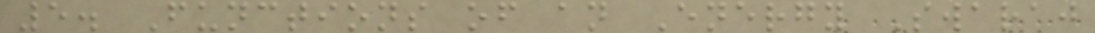5. Functions of an Energy Swaraj
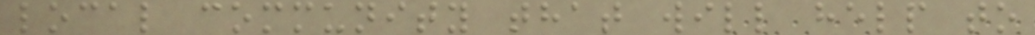local community that will help to
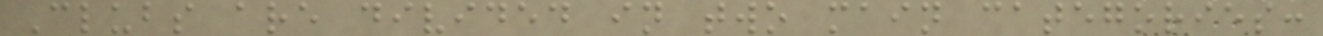Clubs are divided in two main categories:
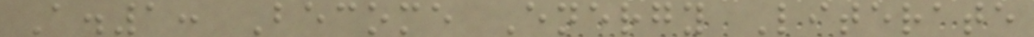A.1: Become Energy Literate
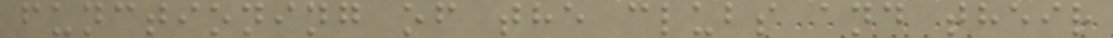functioning of the clubs and their
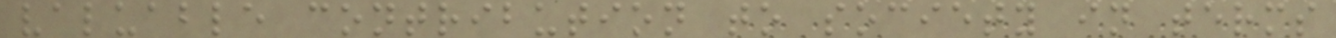valuable contribution to society in terms
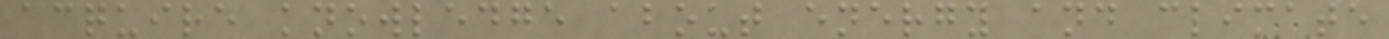acquire knowledge about energy and climate
